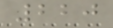220
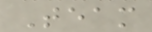Team
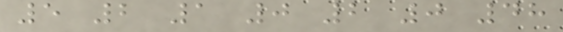5 2 1 0 2 0 48
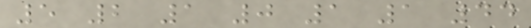5 2 1 0 1 1 44
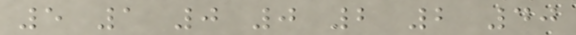5 1 0 0 2 2 40
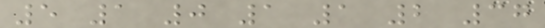5 1 0 1 1 2 37
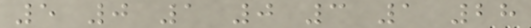5 0 1 0 3 1 28
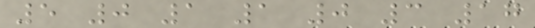5 0 1 1 0 3 17
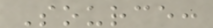Source:
